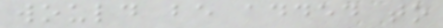would be added to
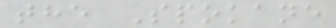the Spokane
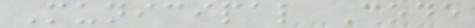Municipal Code
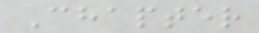Chapter
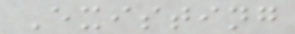Existing
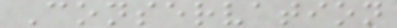Conservation
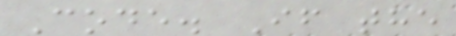Code. If the
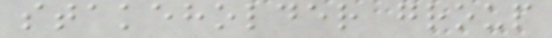stakeholder group
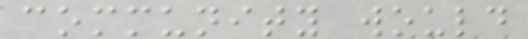community would
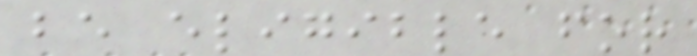be eligible for
